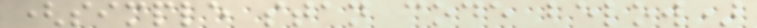(simple stan code below)
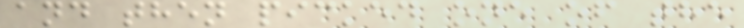and then picked one of the
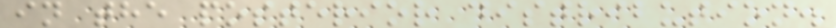in the posterior distribution.
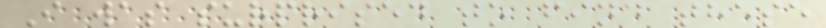I was surprised to find these
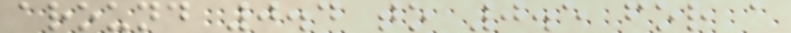around 0.4 to 0.5 for a
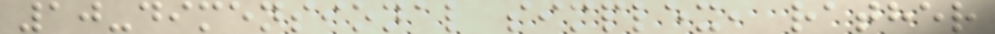10-dimensional simplex, rather
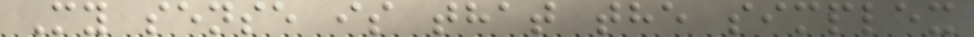My sense is that the simplex
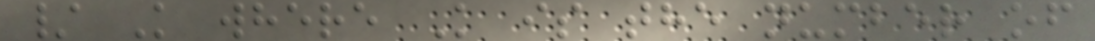/ K where K is the number of
